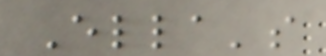Ella's
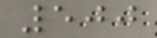500
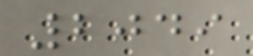2049
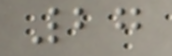27
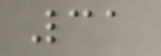31
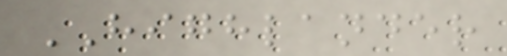HIGHLANDER
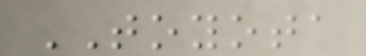TOYOTA
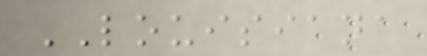LOUISIANA
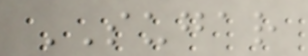SUGAR
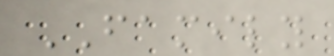FAMILY
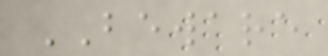BEWARE
